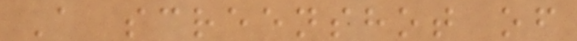A screenshot of
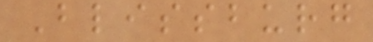Blissburg
